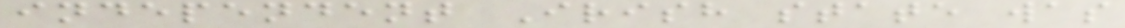independent Irish state was
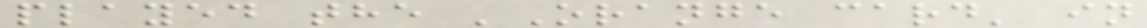played the 'Orange card' in
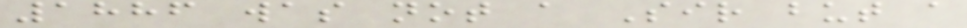1886 was not a Sir but a
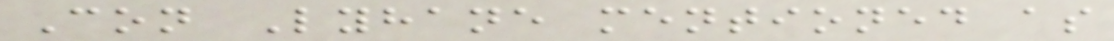Con Lyhane mentioned as
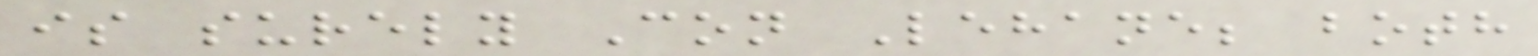is surely Con Lehane; both
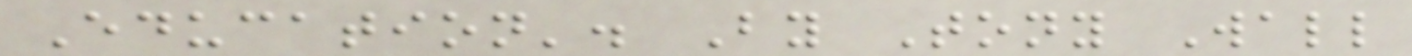Education'. By Tony Wall
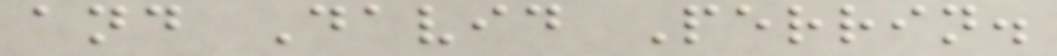and David Perrin.
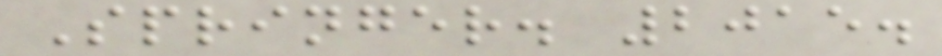Springer. 2015.
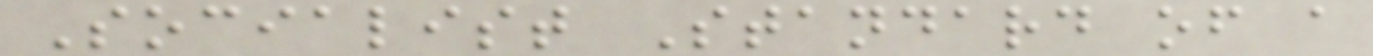Socialist Standard of a
